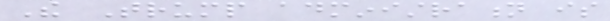The Trump administration is
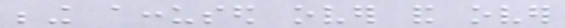being accused over and over
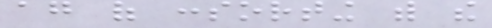again of consorting with the
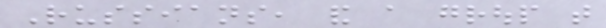Russians, and a group that
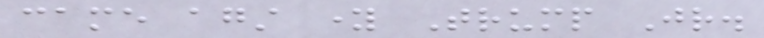came against young Trump Jr.
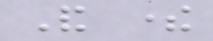And there
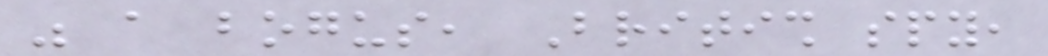was a bogus, British spy,
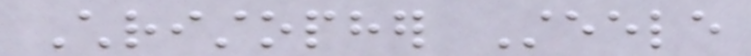Christopher Steele
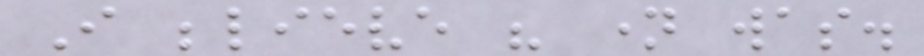I believe his name was.
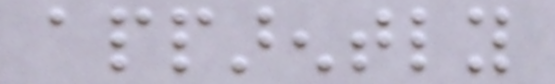apparently
